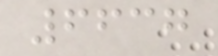6637
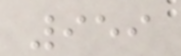959
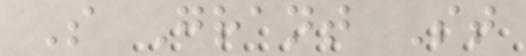S Grant St
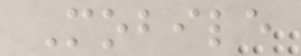Mobile
